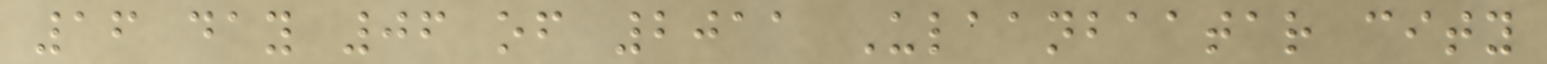16 day 06 of 2011 Ulaanbaatar city
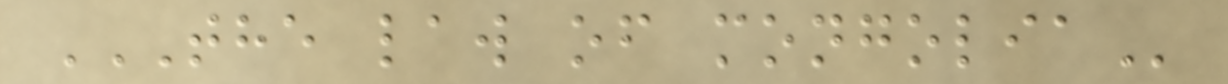THE LAW OF MONGOLIA
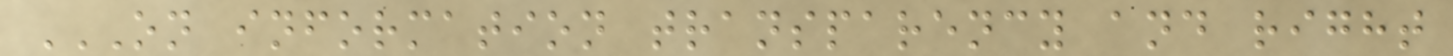ON INFORMATION TRANSPARENCY AND RIGHT
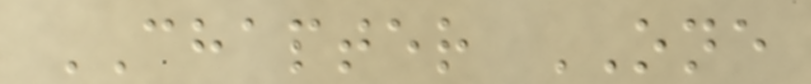CHAPTER ONE
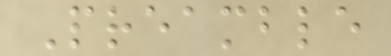Preamble
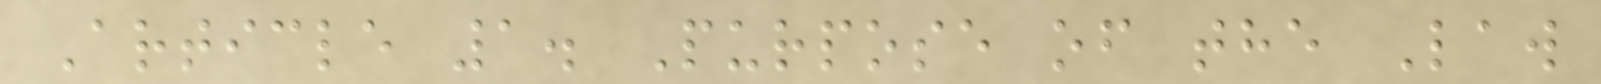Article 1. Purpose of the Law
